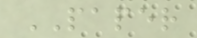PAPER
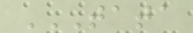TATA
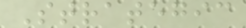Strategic
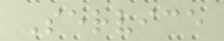Service
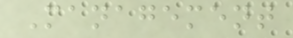Management
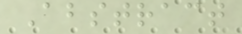Abstract
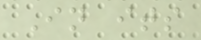In its
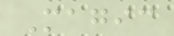Magic
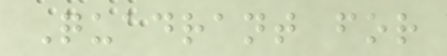Quadrant for
